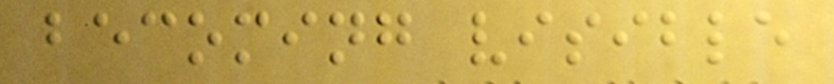becoming visible
